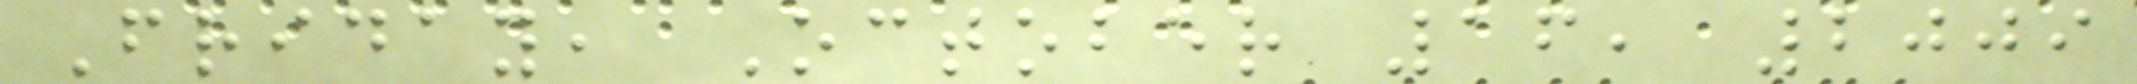Friday, October 16, 2009
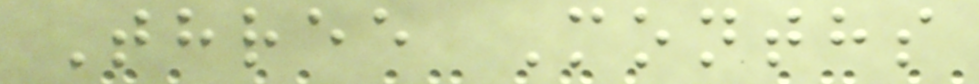Three Months
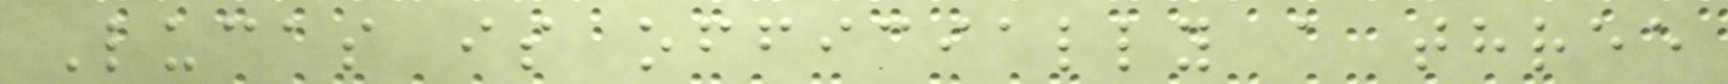Lucas is officially a three
